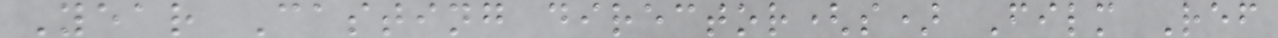Year Casting director(s) Film Ref
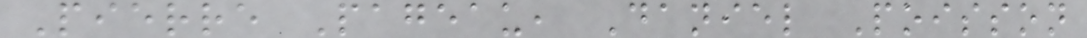Pierre Pageau, Daniel Poisson
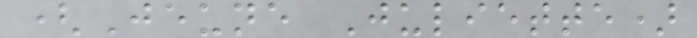(Jeune Juliette)
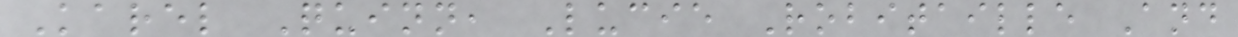Karel Quinn, Lucie Robitaille And
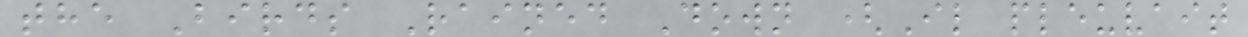the Birds Rained Down (Il pleuvait
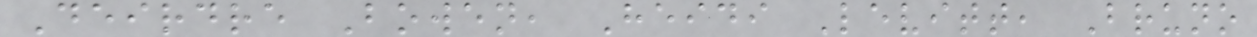Deirdre Bowen, Heidi Levitt, Bruno
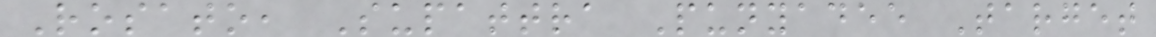Rosato, Supattra Punyadee Target
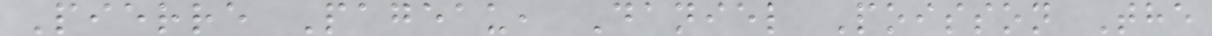Pierre Pageau, Daniel Poisson The
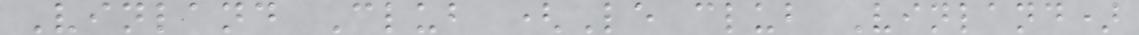Vinland Club (Le club Vinland)
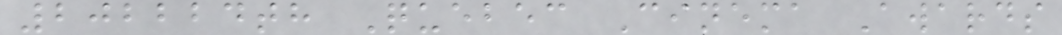202224th Quebec Cinema Awards
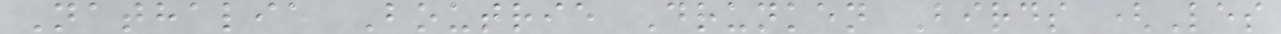Nathalie Boutrie Drunken Birds (Les
